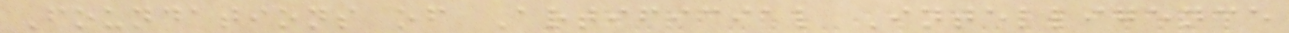Foundations of Artificial Intelligence
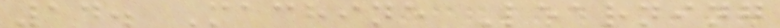14. Machine Learning
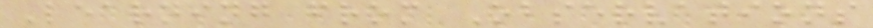Learning from Observations
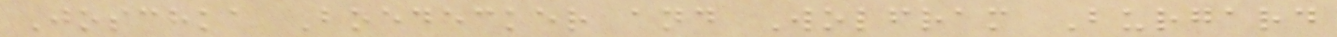Joschka Boedecker and Wolfram Burgard
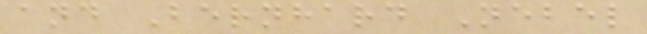and Bernhard Nebel
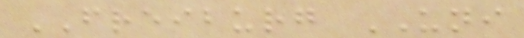FREIBURG UNI
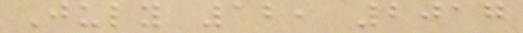July 12, 2017
